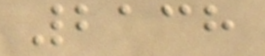2138
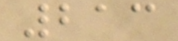213
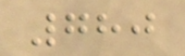780
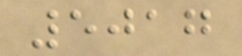5017
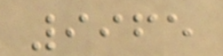9965
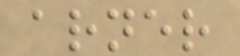arner
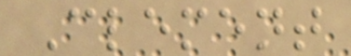Clement
